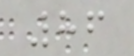86
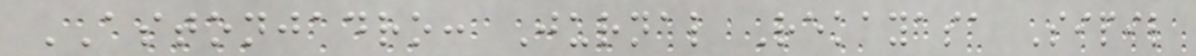ASTONJADRO: Jurnal Rekayasa Sipil
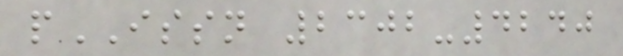pISSN 2302-4240
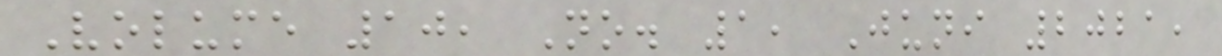Volume 10, No. 1, Juni 2021,
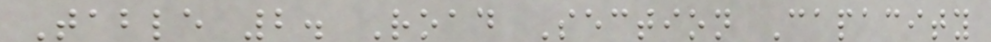Table 2. Road Section Capacity
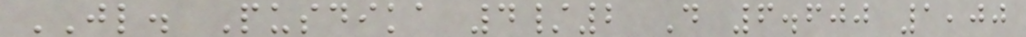JL. Pusdika 4/2 D 6.600 1,00
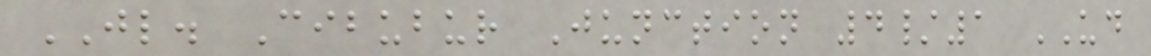JL. Cibubur Junction 4/1 UD
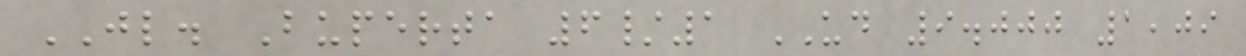JL. Buperta 6/1 UD 9.000 1,09
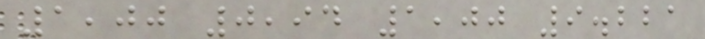1,00 0,94 1,00 9.221
